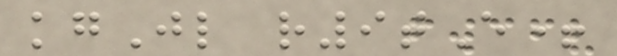kgJl r9tE+
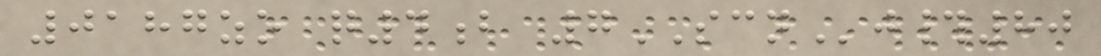0187zo q4b 7SCNj#80
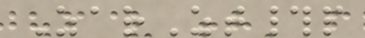ZarZt#p
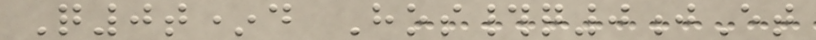Q0t*d Hos#q0jEt
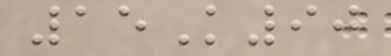15K90
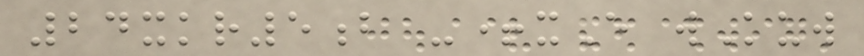24xkr5b -+xE wKuw
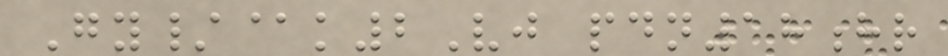Gy/@k2Vj pdn18hr
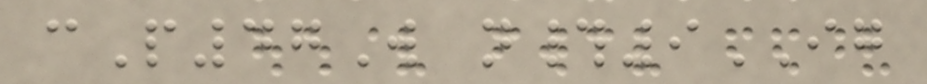cP47W n#9IG
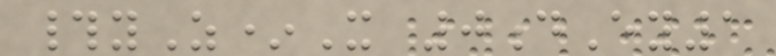#yZ*X 0dEy1
